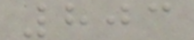803
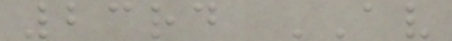23rd AV
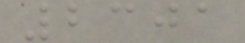2301
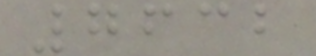7632
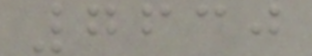7630
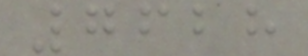7628
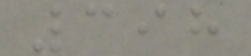398
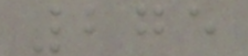275
